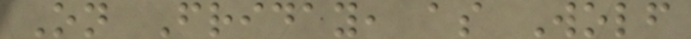On Friday, as Wolf
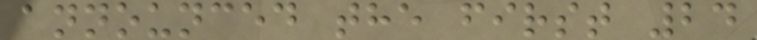announced the first 24
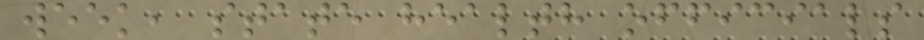week, state health officials
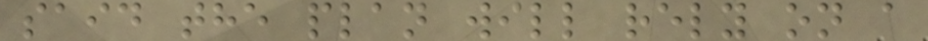said the plan will rely on a
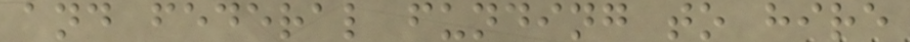and federal funding to hire
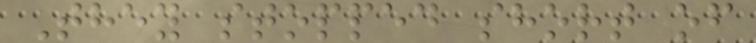They stopped short of
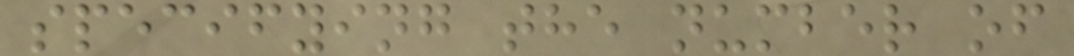specifying the number of
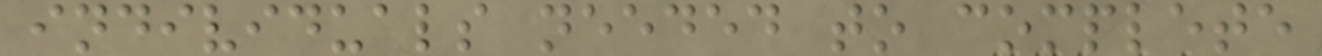individuals needed to complete
